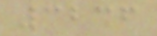3236
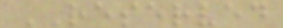RESERVED
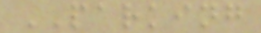PARKING
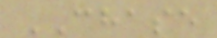CHASE
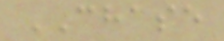CHASE
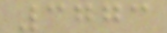3773
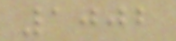1002
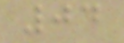04
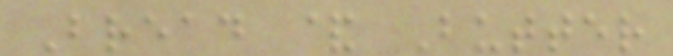Bread & Butter
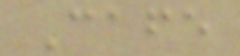Cafe
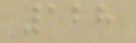128
